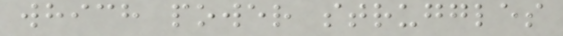which power struggles
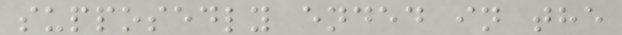supposedly ended in the
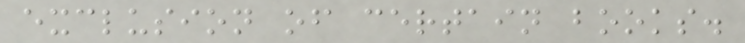exclusion of certain books.
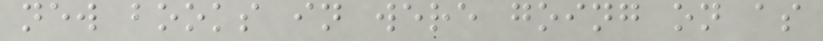new books in were going on as
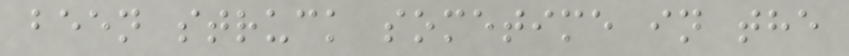been struck sometime in the
